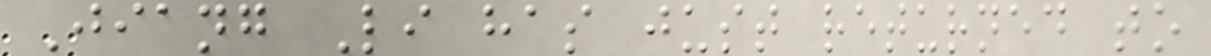Jiang Li has just returned to
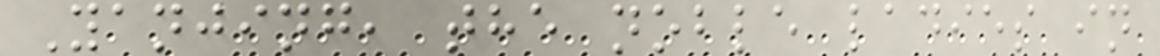Yanjing, the noble ladies in
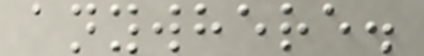anywhere.
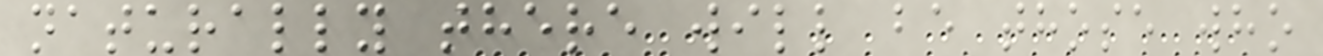naturally there will be those who
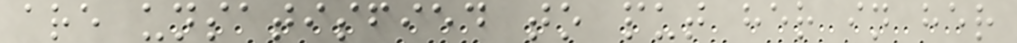are unsatisfied to put her in her
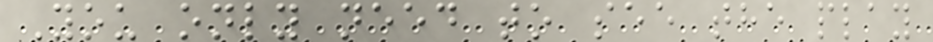You only need to see the play
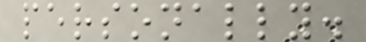personally.
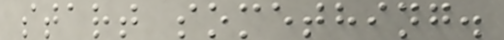start something.
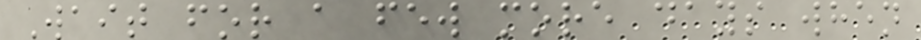Wait for a few more days when
